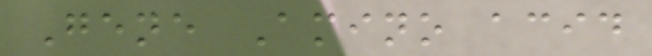Gene Amino acid
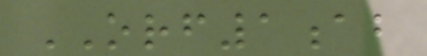ORF1ab
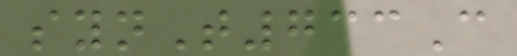synT733C
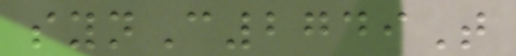synC2749T
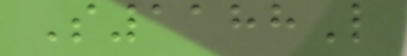S1188L
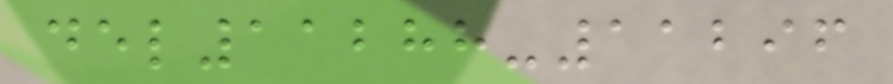del11288-11296
